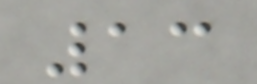13
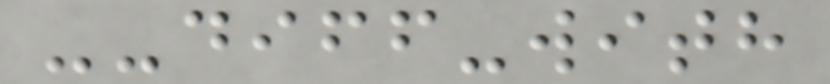--diff-with
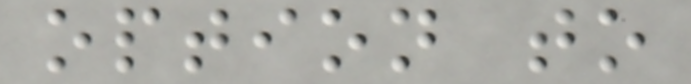option to
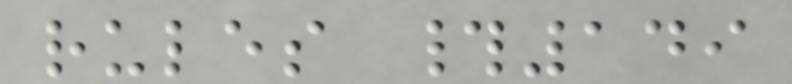rules #149
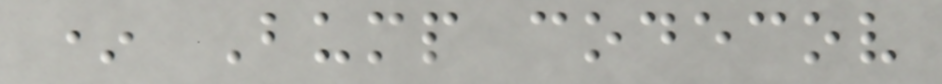* Bump codecov
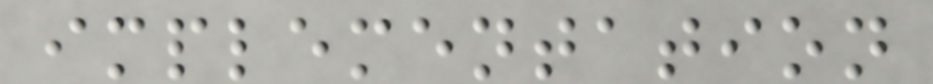implementation
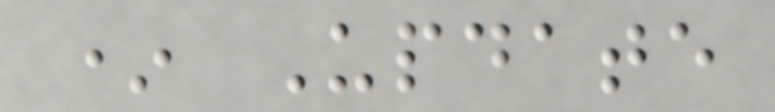* Update
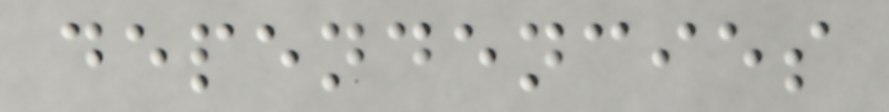dependencies
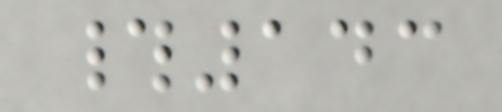#143
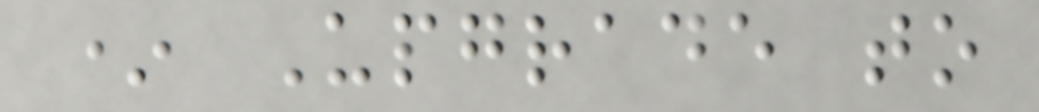* Upgrade to
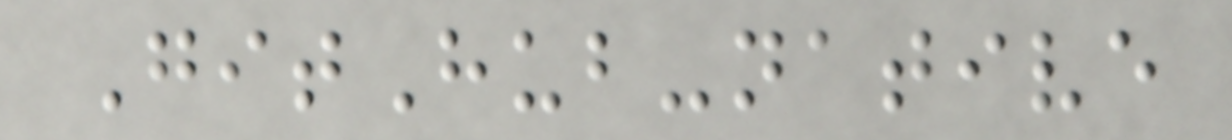GitHub-native
